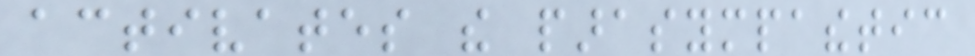activates the parasympathetic
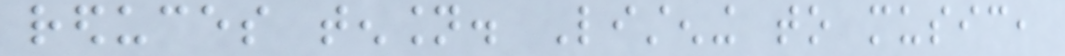reduces tension. Listening to music,
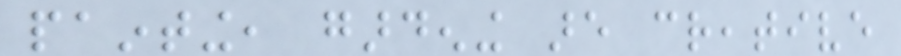painting, gardening are creative
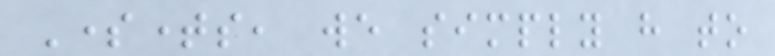Sometimes, we simply have to
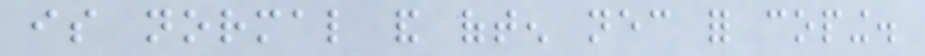is normal and often necessary for coping.
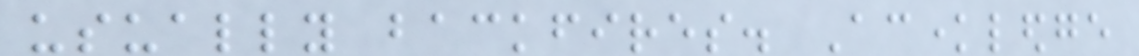usually backfires. Acknowledge
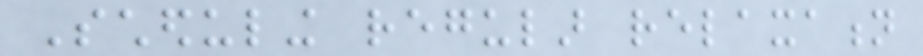Scheduling regular relaxation
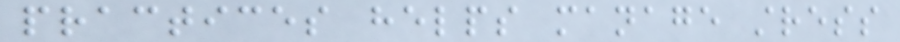practices helps manage stress
